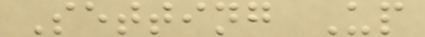Setting Up
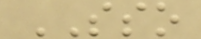SSO
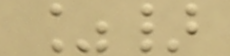%}
